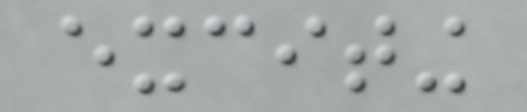exciting
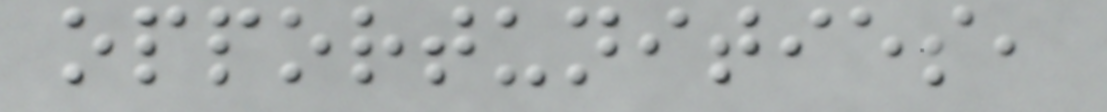opportunities,
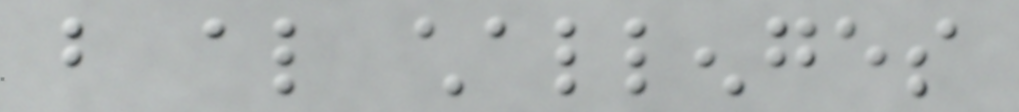but also challenges
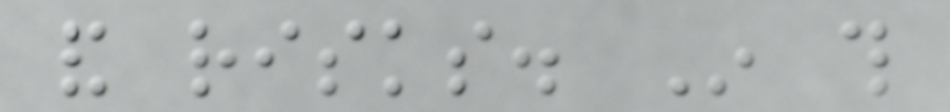and risks. In this
